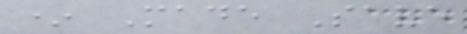* Made Save
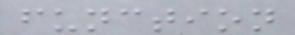function
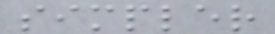simpler
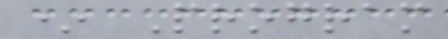* Program
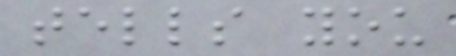tells you
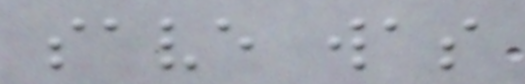save was
